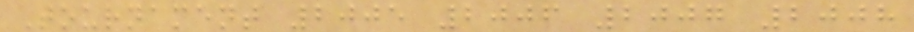Tournament 2005 2006 2007 2008
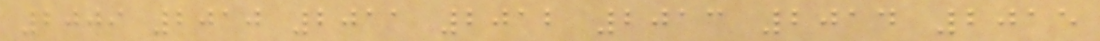2009 2010 2011 2012 2013 2014 2015
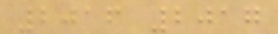2016 2017
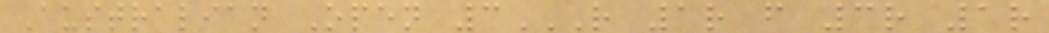Australian Open 3R 1R F 3R 1R
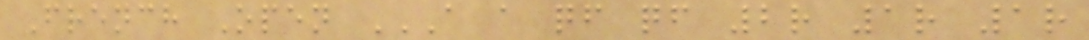French Open A A QF QF 2R 1R 1R
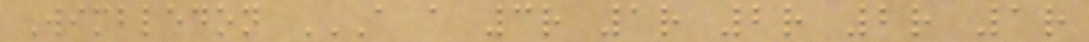Wimbledon A A 3R 1R 2R 2R 1R
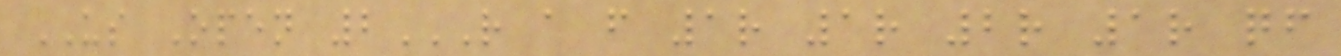US Open 2R A F 1R 1R 2R 1R QF
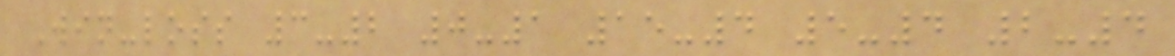Win-loss 3-2 0-1 15-4 5-4 2-4
